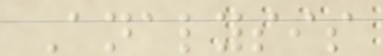Analysis
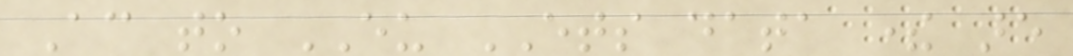According to EU ETS data there are
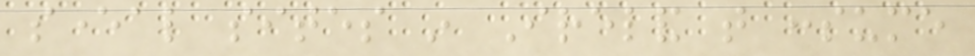several sites in Ireland that consume
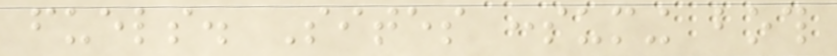fuels. Sites consuming both
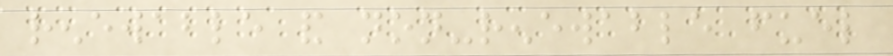renewable and non-renewable fuel
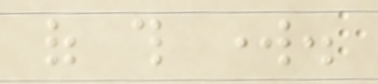of this work.
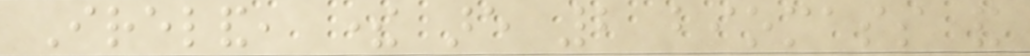Ireland, there are 2 biomass and
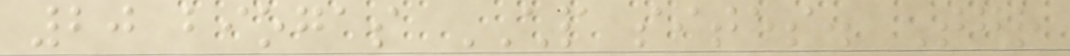20 biogas CHP sites. Together
